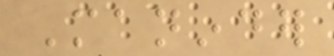Maninder
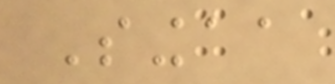Singaa
